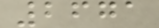2671
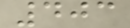403
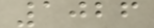1026
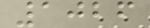1026
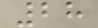28
